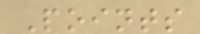Points
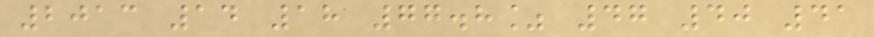2013 14 18 77.8% 47 40 41
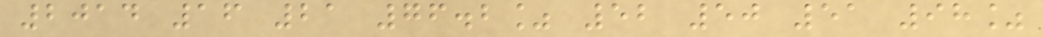2014 16 21 76.2% 52 50 51 98%
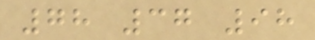78 37 98
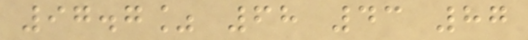97.7% 68 43 87
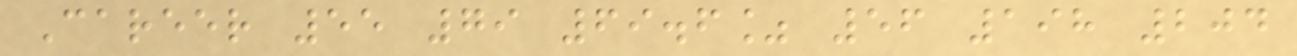Career 55 79 69.6% 56 198 204
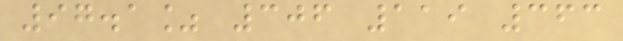97.1% 306 119 363
